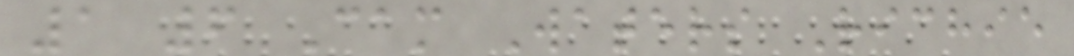1 6 Cam Waters Richie
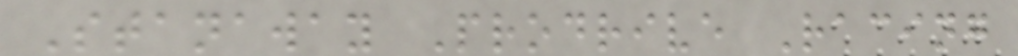Stanaway Prodrive Racing
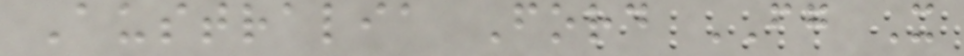Australia Ford FG X
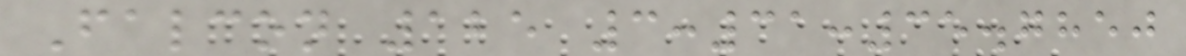Falcon 125 3:31:35.7850
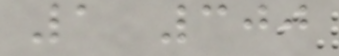1 300
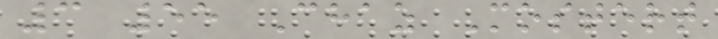3 55 Chaz Mostert
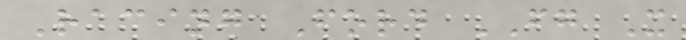Racing Ford FG X
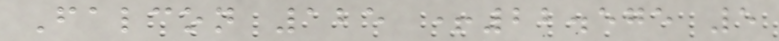Falcon 125 +22.575 5
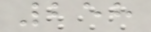258
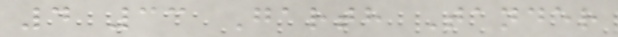4 33 Garth Tander
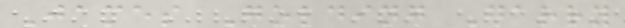James Golding Garry
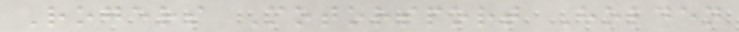Rogers Motorsport Holden
